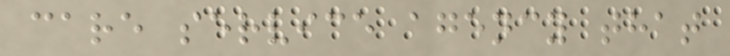care service agency that
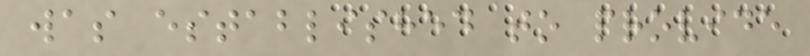was established to provide
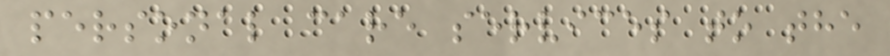personal care services to the
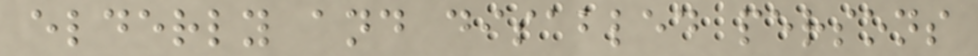elderly and disabled persons
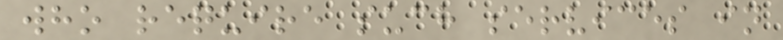who require such services in
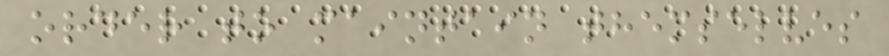order to maintain themselves
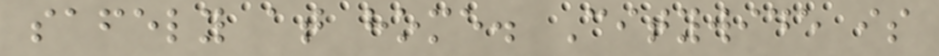safely at home. Citywide is
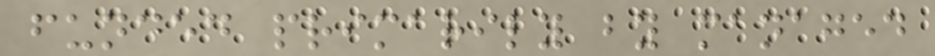funded primarily by managed
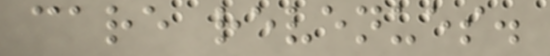care revenues.
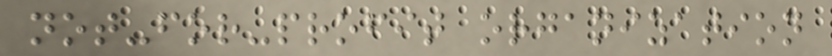not-for-profit organization
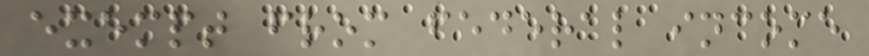exempt from federal income
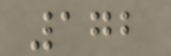172
